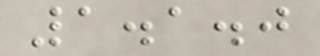1.1.0
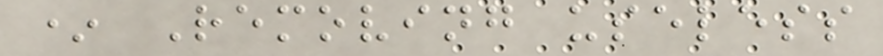* Removing useless
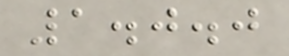1.0.0
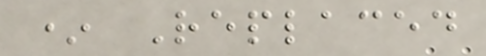* Replaced
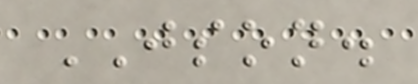JSON.
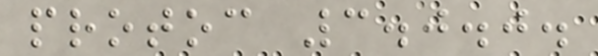protoc 3.0.0.
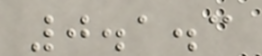0.1.3
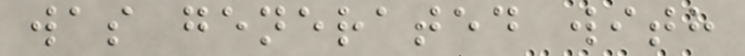was generated with
